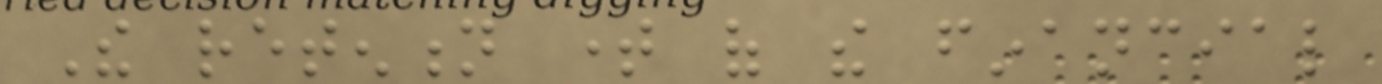The retention time of the financial
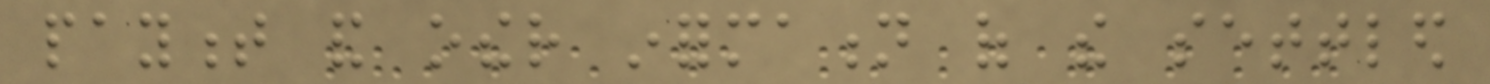payment and other information of the settled
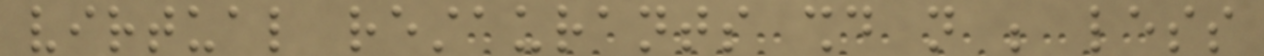virtual restaurants should not be less
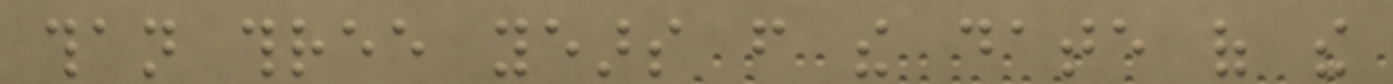than three years from the date of the
